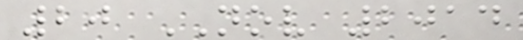20 NOV 2014
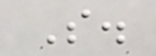S.
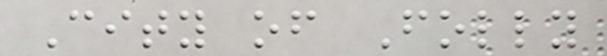City of Folly
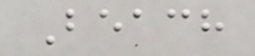Beach
